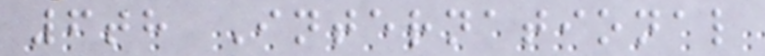6th International
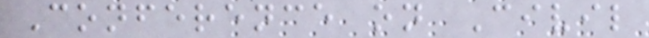Conference on Civil
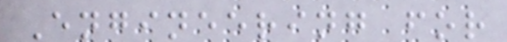Engineering for
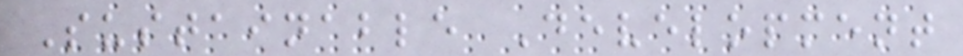Sustainable Development
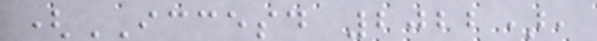(ICCESD 2022),
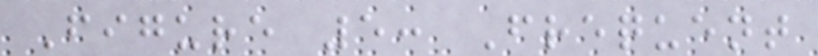Figure 5: Frequent
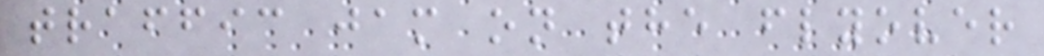traffic jam on the flyover
